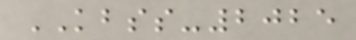KBSS-2025
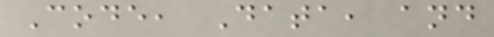Code, Data, and
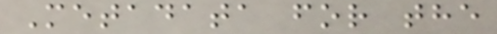Metadata for the
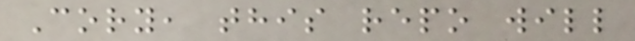Cory, this repo will
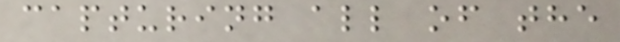capturing all of the
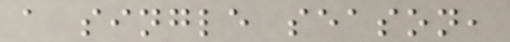a single season,
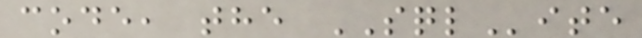code, the SQLite
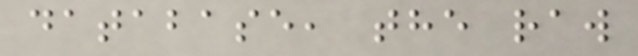database, the raw
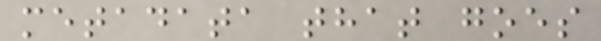metadata that goes
